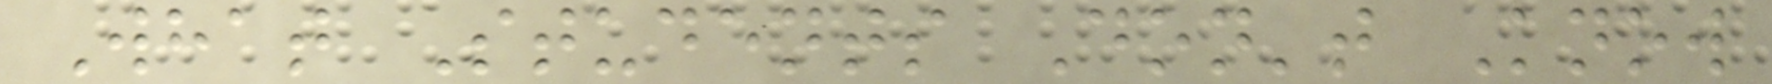What Students Don't Know
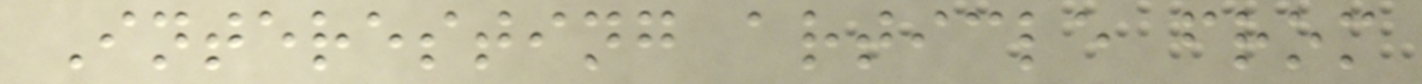Interesting article from
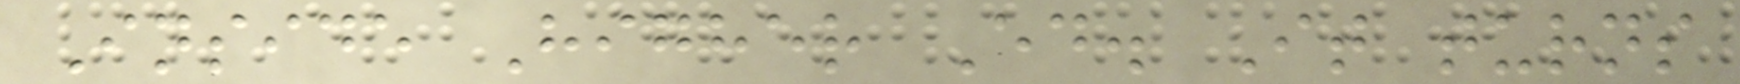Inside Higher Ed. It turns
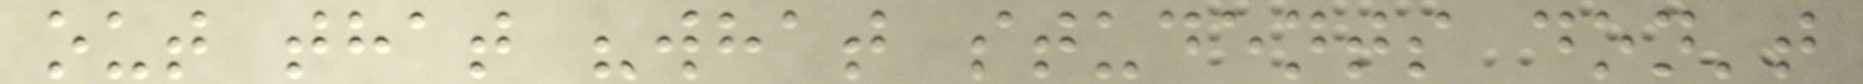out that "what students don't
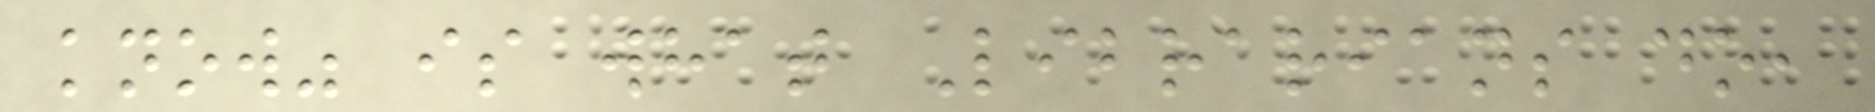know" is what Librarians do,
